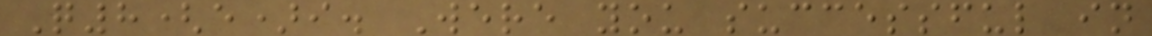Q8(e)i. Were you successful in
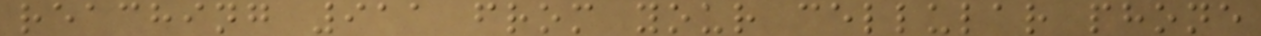reaching 911 from your cellular phone
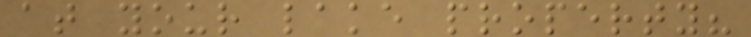at your lake property?
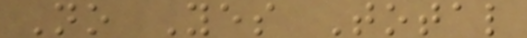No Yes Total
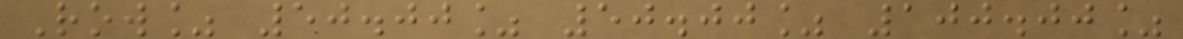Row% 50.00% 50.00% 100.00%
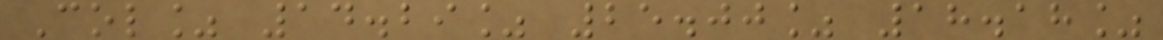Col% 14.29% 25.00% 18.18%
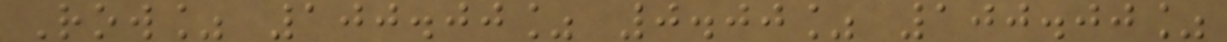Row% 100.00% 0.00% 100.00%
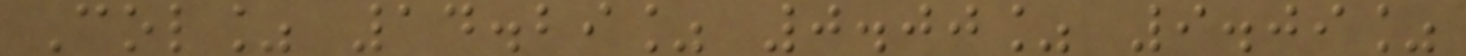Col% 14.29% 0.00% 9.09%
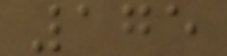175
